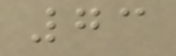73
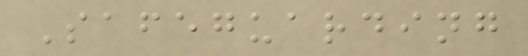Safeguarding
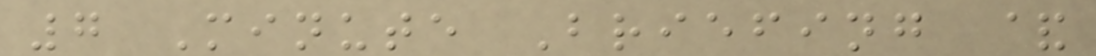7 Minute Briefing &
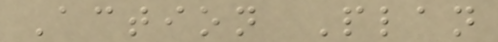Action Plan
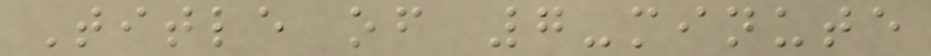Title of 7-minute
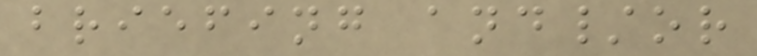briefing and/or
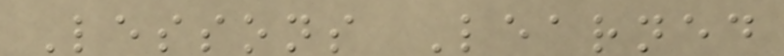Lessons Learned
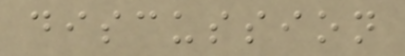discussion
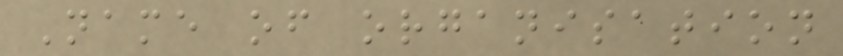Name of organisation
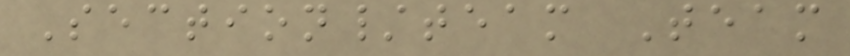Section/team Team
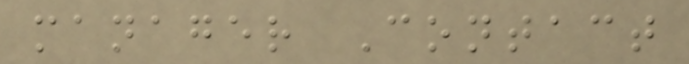manager Contact
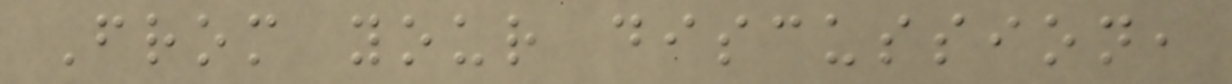From your discussion,
